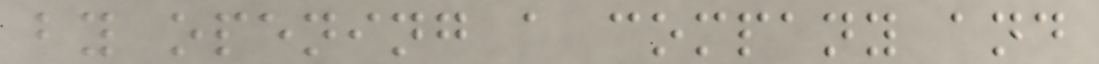by opening a company and
